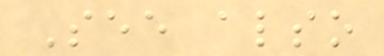See also
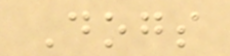Dogs
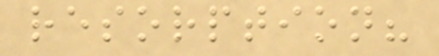resorption?
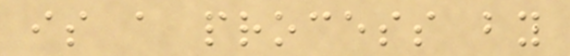is a process by
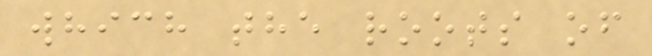which the roots of
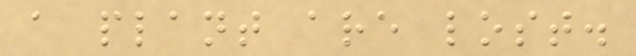a plant are lost.
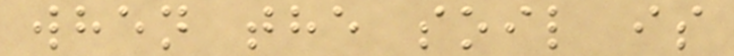when the soil is
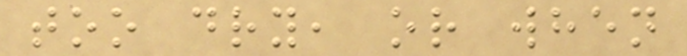too dry, or when
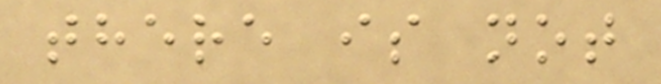there is not
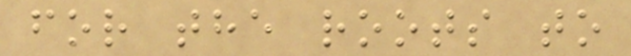for the roots to
